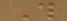This
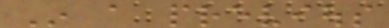In a previous
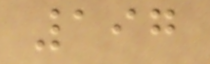197
